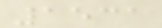1531
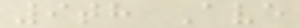9th Ave
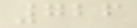726
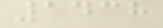1438
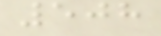508
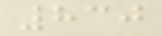830
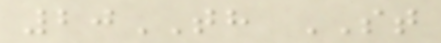20TH ST
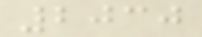2030
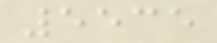5535
